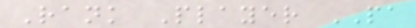Rank Player PA
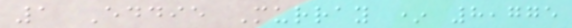1 Eddie Murray * 8,775
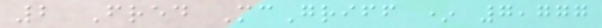2 Fred McGriff * 7,777
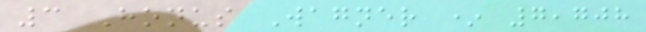3 Honus Wagner * 7,708
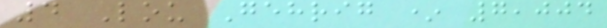4 Lou Gehrig * 7,004
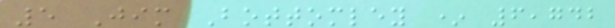5 Jim Bottomley * 6,742
